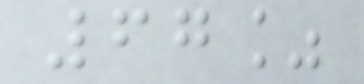67%
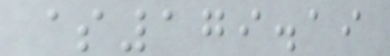$179.19
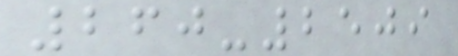260-2509
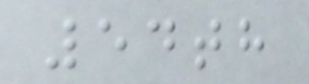54th
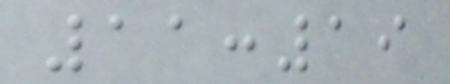11:19
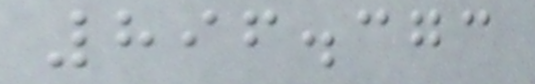896.373
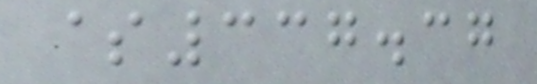$337.37
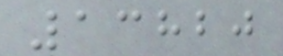13820
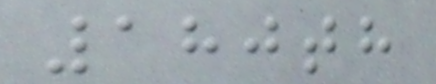180th
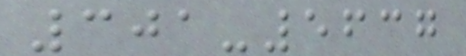301-5637
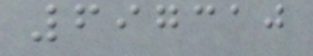697310
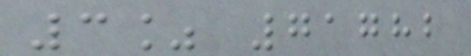3% 71782
